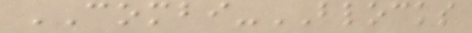COMBI-BLOCKS
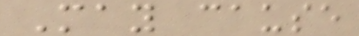May cause
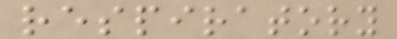respiratory
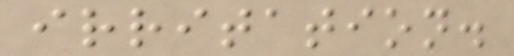irritation.
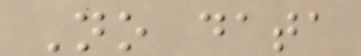No data
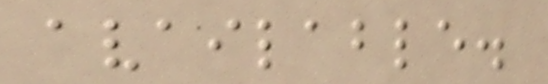available.
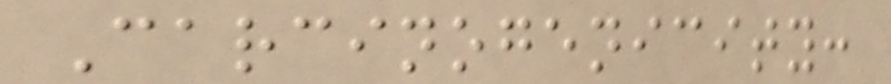Carcinogenicity:
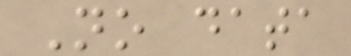No data
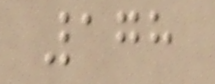178
